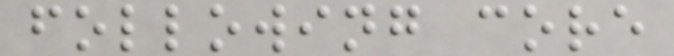following core
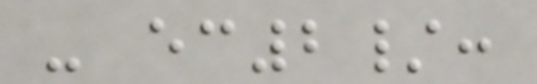- ec2/:
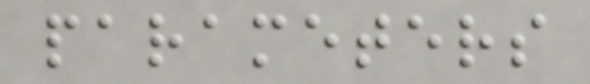parameters
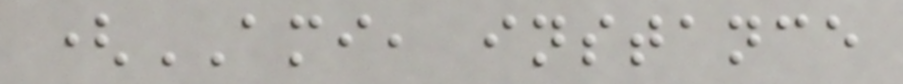(AMI, instance
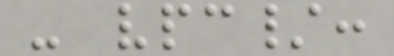- vpc/:
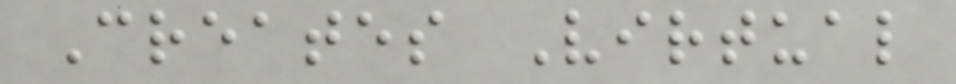Creates Virtual
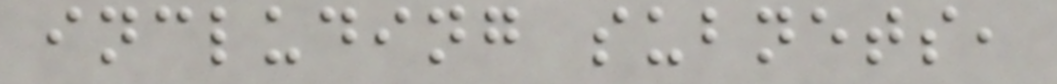including subnets,
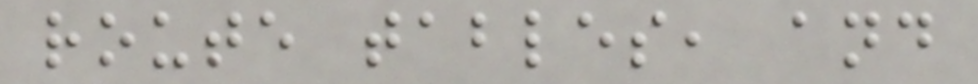route tables, and
